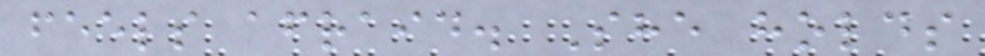feels afraid. She holds
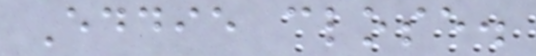Eddie close.
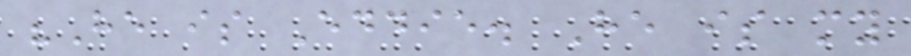"He is Eddie. He is my
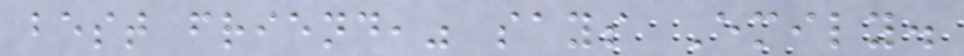best friend," says Emily.
